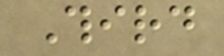Third
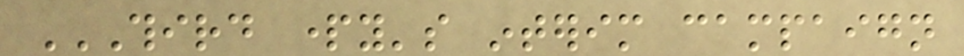THIRD PARTY'S INTERIM CAMPAIGN
